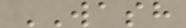WASH
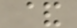&
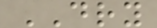DRY
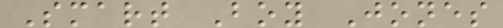Smart Boy Jones
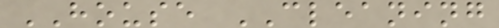HOUSE CLEANING
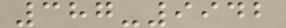387-9942
